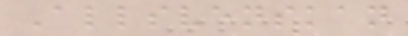Allsvenskan
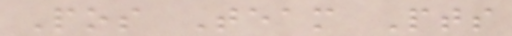Pos Team Pts
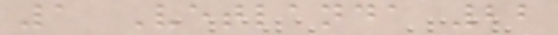1 Vetlanda 22
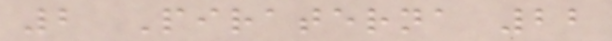2 Piraterna 22
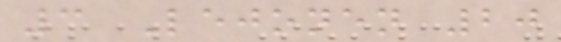3 Lejonen 20
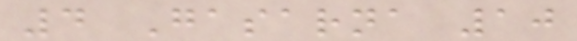4 Gasarna 10
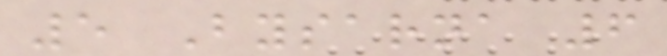5 Bysarna 6
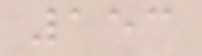153
